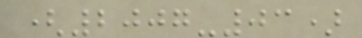(2007-03)
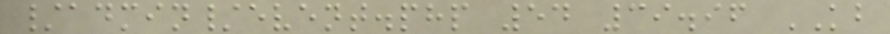/admin/event.php 54 39.96 KB
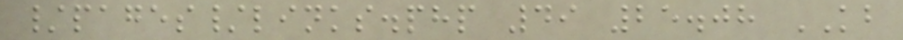/pages/links.php 49 25.08 KB
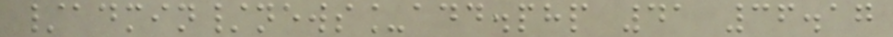/admin/news_add.php 41 36.17
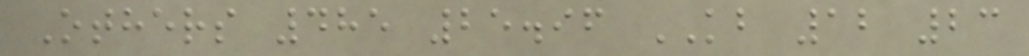Others 485 25.96 KB 12 23
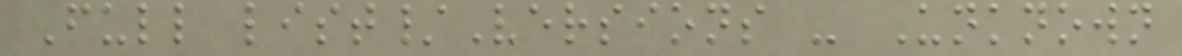Full list/Versions - Unknown
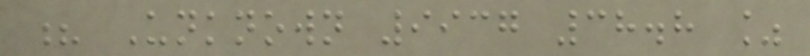? Unknown 9937 38.8 %
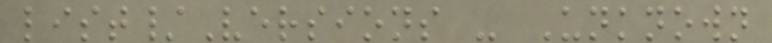list/Versions - Unknown
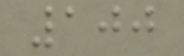100
